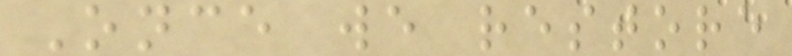Once we restore
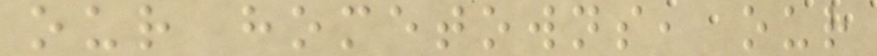our hometowns, our
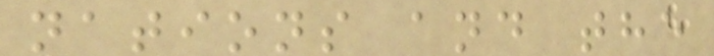nations and the
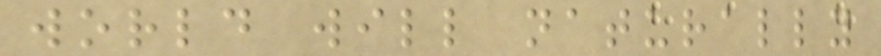world will naturally
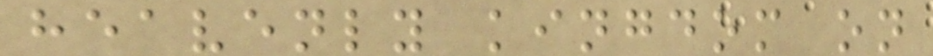heavenly kingdom on
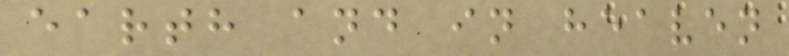earth and in heaven
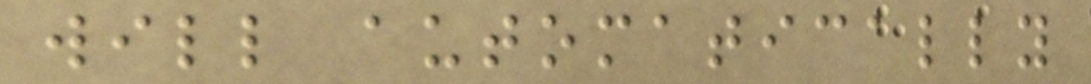will automatically
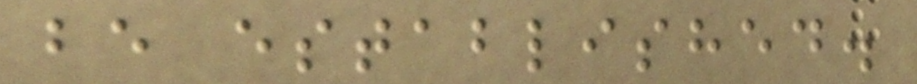be established.
